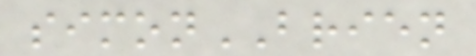simonBRIEN
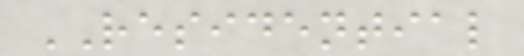RESIDENTIAL
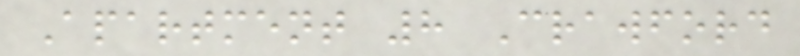Apartment 8 Crawford
